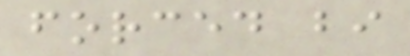forced bi
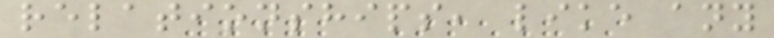relationships, like any
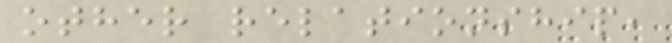other relationship,
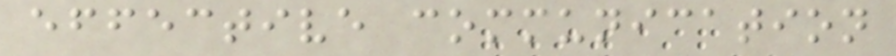effective communication
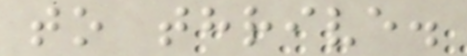to thrive.
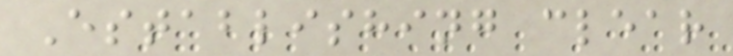Establishing clear
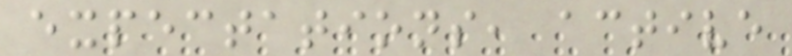expectations, active
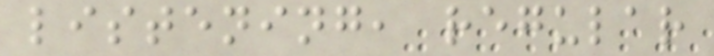listening, regular
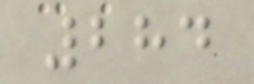284
